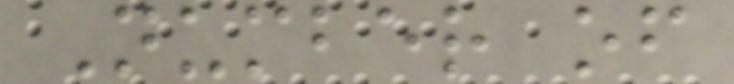Number of
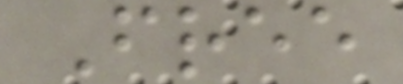Free
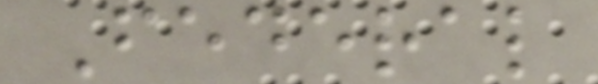Federal
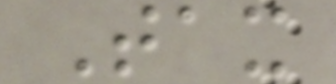Tax
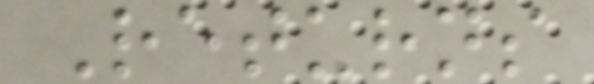Returns
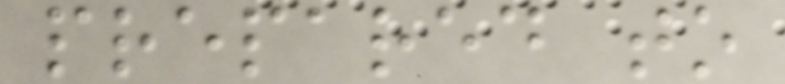prepared to
